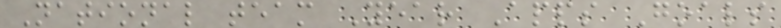National team Year Apps Goals
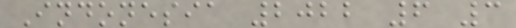Indonesia 2022 6 3
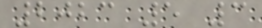2023 5 3
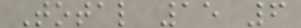Total 15 6
